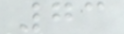73
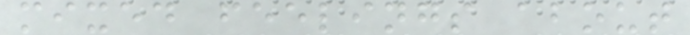mixed feelings about
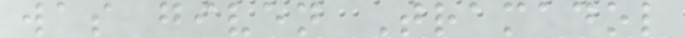was given Tramadol
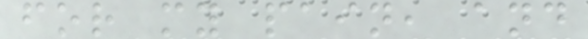for my pain, and
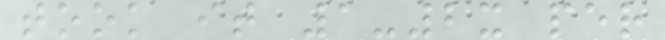took it 1-2x per
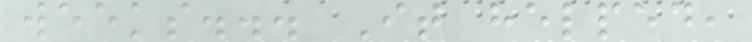weeks... It helped,
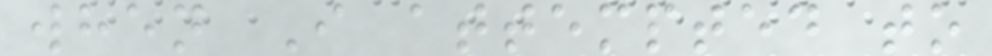when I attempted to
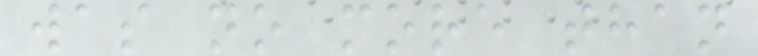was no more than
